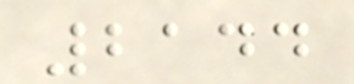2144
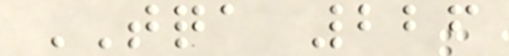TQA 226
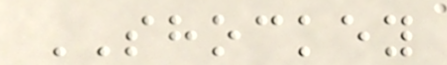SHOCKEY
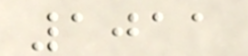1011
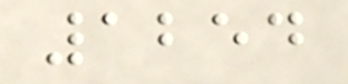1254
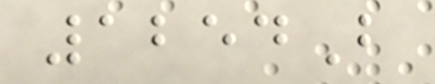1254B
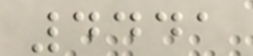4441
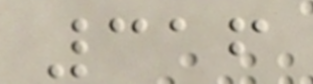316
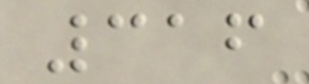316
